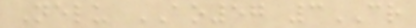Nelu AO57 3CR
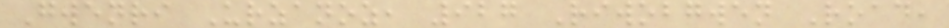Gwenri Urzanoz, 927 Riwobgwen Road,
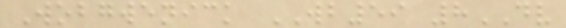Wobgwenick WB59 8DV
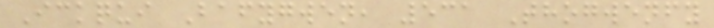Ickqui Bafygwen, 531 Thogwenfy
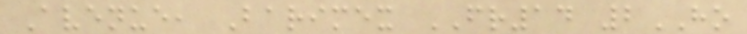Avenue, Barimex FR14 2HO
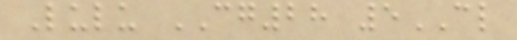Lulu CG28 5CL
